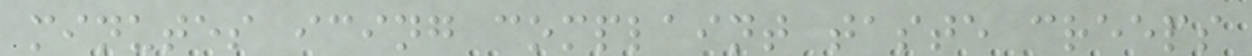minutes icing complaint taste creeps
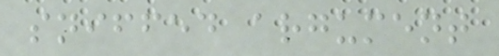sniffed argument
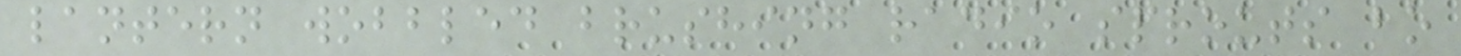lantern wobbled brushing radio sprouts bo
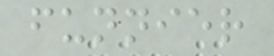funnier
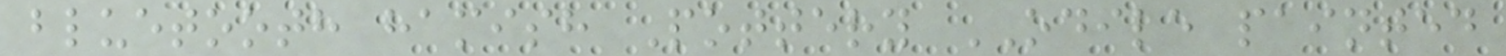bluetooth hamish Pottery ODILE painted
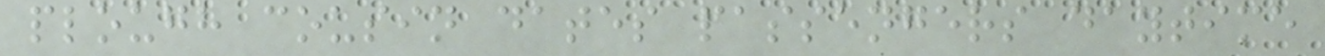plough cousin dates passengers daytime
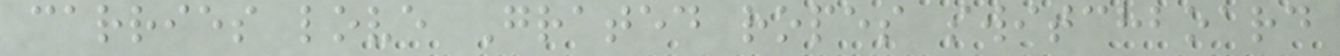carries love Grated ropes switchboard
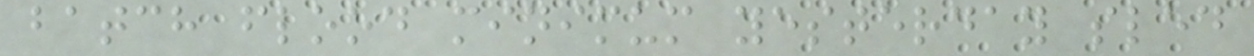batch flood minimum yesterday sled
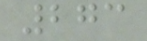273
